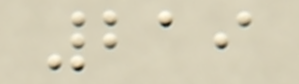219
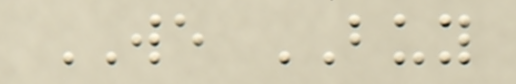WE BUY
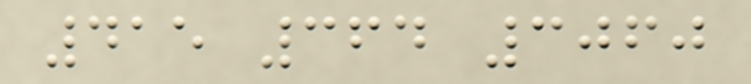415 364 3060
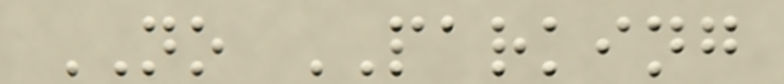NO PARKING
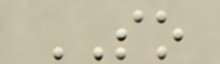SO
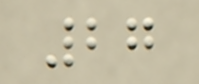27
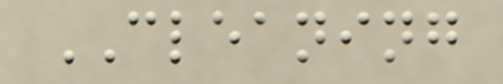CLEANING
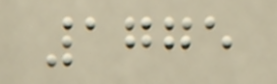1775
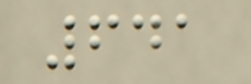641
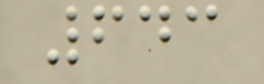643
